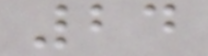24
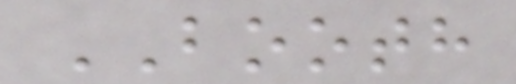BOOTH
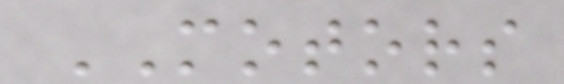MOTORS
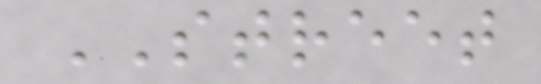STREET
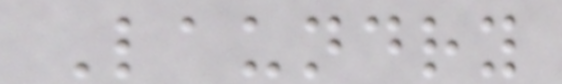Laundry
